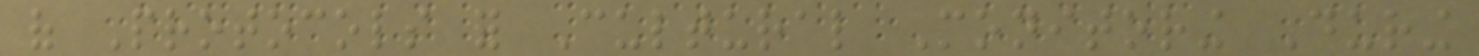of Protocols for Cultural Monitoring During
